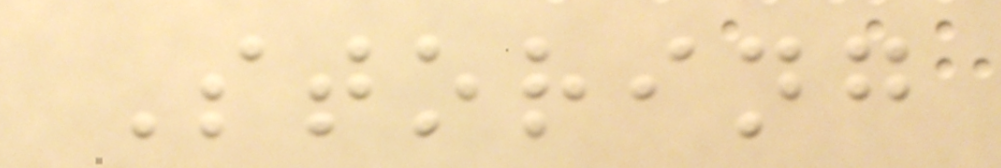Storing
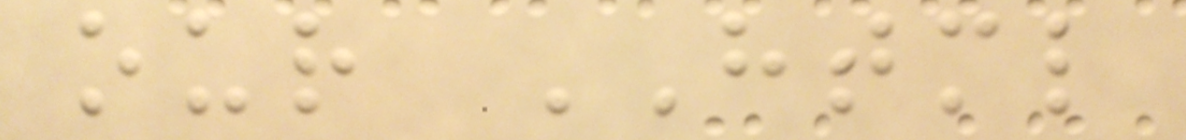our HTML
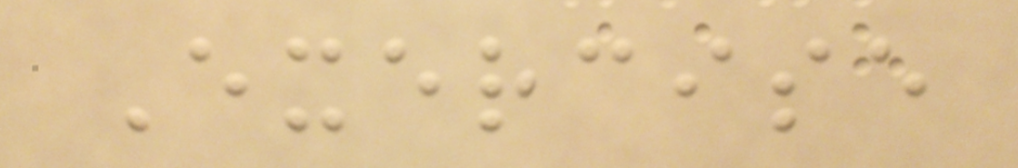Exercise
